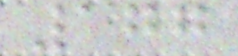177
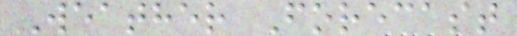Weather Forecast
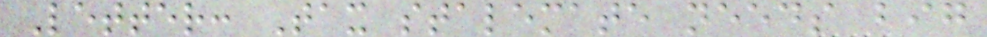Letter: Tax stalemate needs big
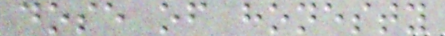dose of honesty
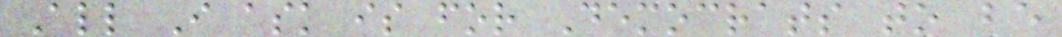All I ask is for Democrats to be
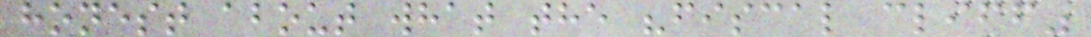honest about what the "fiscal cliff"
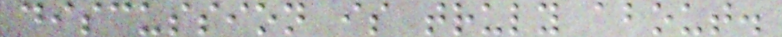discussion is truly about.
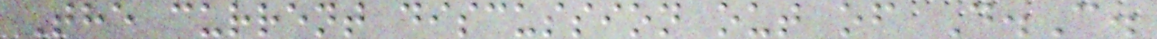The current discussion out of D.C.
